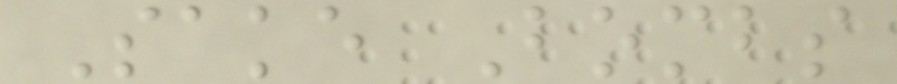Sake Bombs
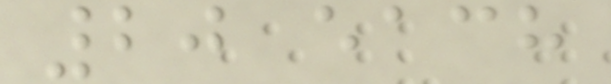20 each
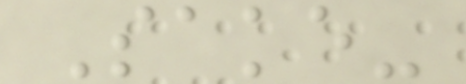Sake-
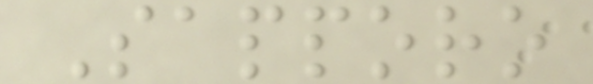Sapporo
